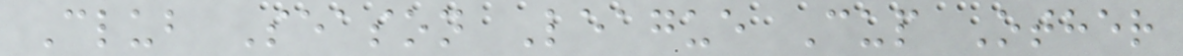Club Season League Cup Other
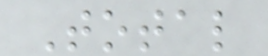Total
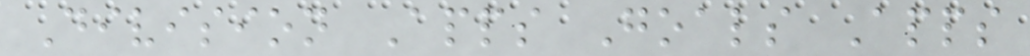Division Apps Goals Apps
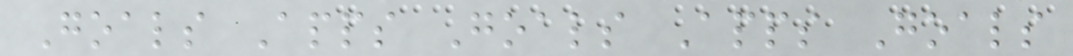Goals Apps Goals Apps Goals
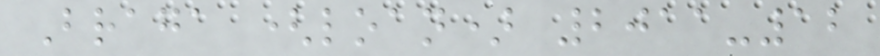Braga (loan) 2011-12
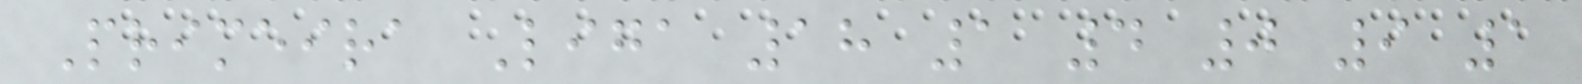Primeira Liga 18 1 4 0 9 1
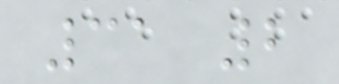31 2
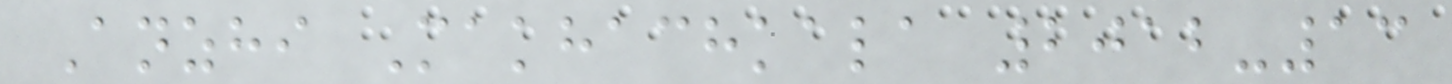Anzhi Makhachkala 2012-13
